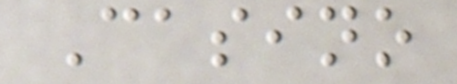Casino
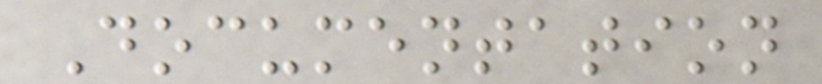Documentation
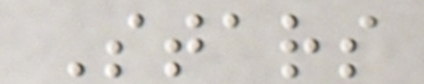Stars
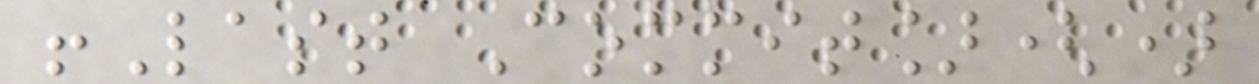!Last Commit]()
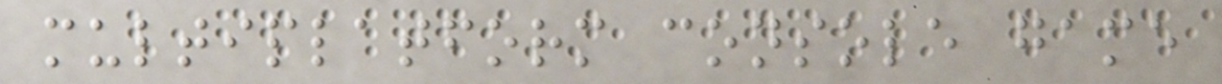multiplatform console game
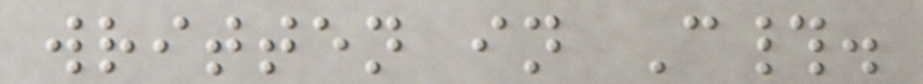written in C#.
